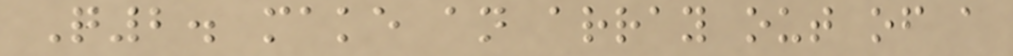Q2. make an array out of a
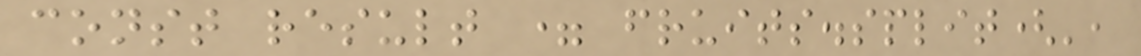const result = fruits.split(',
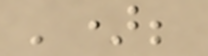');
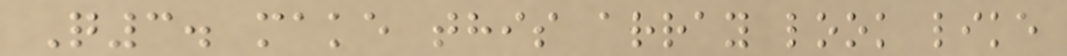Q3. make this array look like
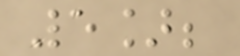5];
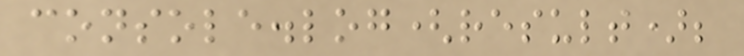console.log(result);
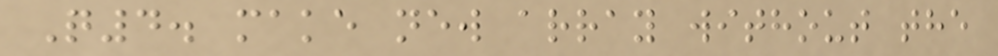Q4. make new array without the
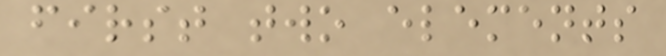first two elements
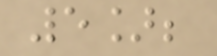5];
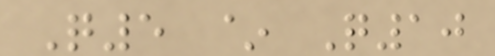Q5 ~ Q10
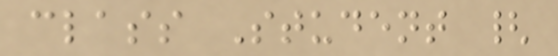class Student {
